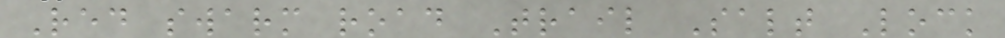Red swarm road Trail Salt Lock
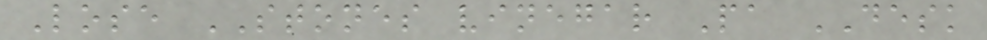Lose STONES vinegar Pa DESK
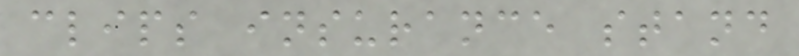clips insurance stand
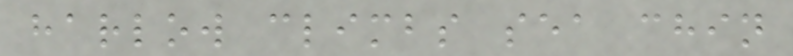harlow climbs sea chin
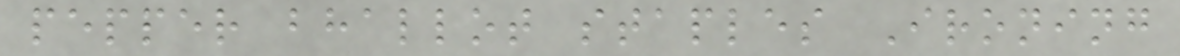pepper bhallot staples Ironing
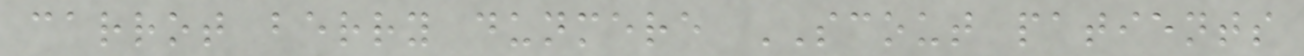carrot berry dunmere SCOUT patients
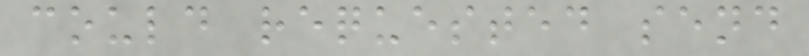could requested send
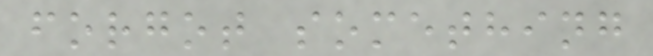forgot something
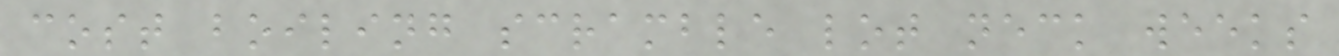cost boiling scramble lot neck weeks
